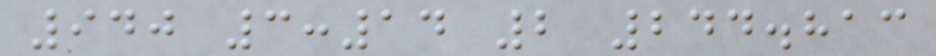940 3:14 2 244.813
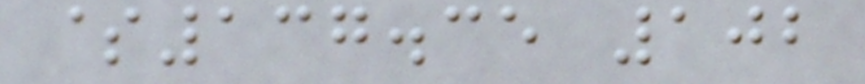$137.35 102
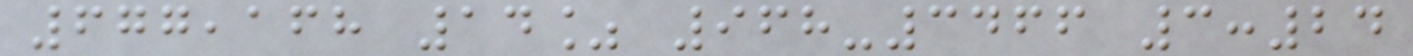677,168 14% 968-3466 3:24
